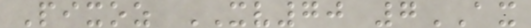Pixoz XV70 7AX
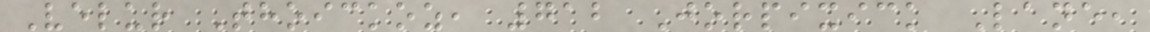Velur Thoickoz, 712 Jorpixick Lane,
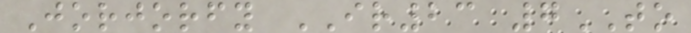Jorjorfy IR23 7TO
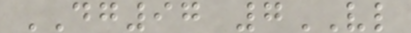DG97 7VL
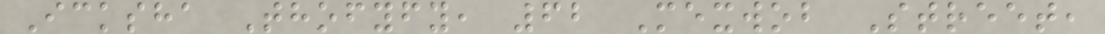Icksha Thofyfy, 62 Mexwob Street,
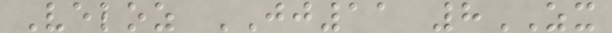Veloz JJ11 8ZX
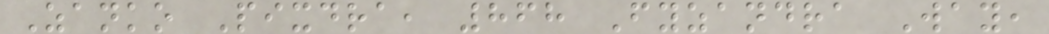Zanko Pixdra, 868 Fyzandra Way,
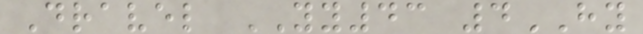Dravel YY43 4HY
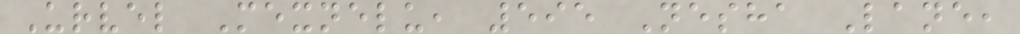Urvel Mexnelu, 595 Nesha Lane,
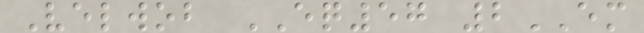Velwob EQ57 2EM
